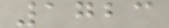1723
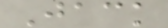Jack
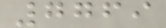7769
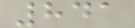841
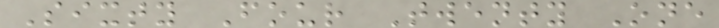Sixty Four Twenty One
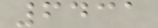6431
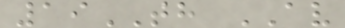19TH AV
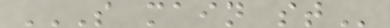S MAIN ST
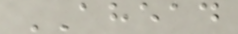AHEAD
